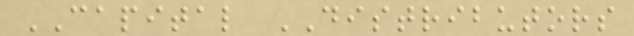CAPITAL DISTRIBUTORS
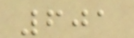601
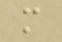m
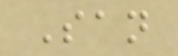San
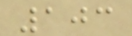103
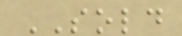SOLD
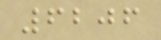6206
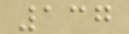137
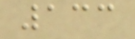133
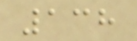138
